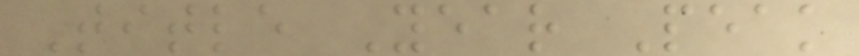Title Year Peak
